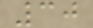30
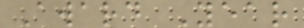Award Year
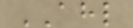AHL
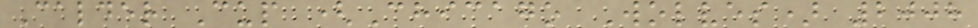Calder Cup (Chicago Wolves) 2008
